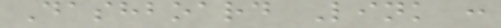Dashboard Link :
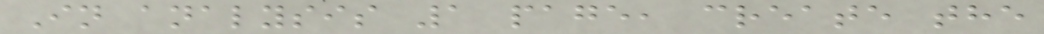In analysis 1 page, create the
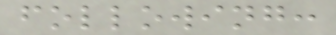following:
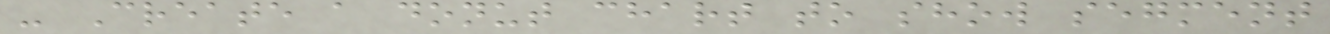- Create a donut chart to show segment
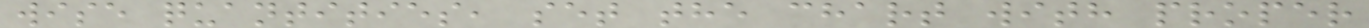wise quantities, set the chart with proper
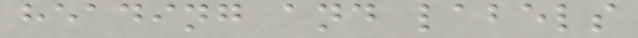heading and labels
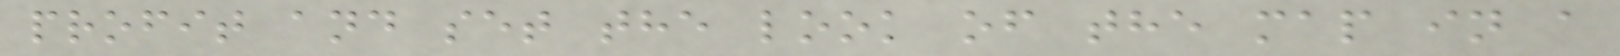profit and set the look of the map in a
